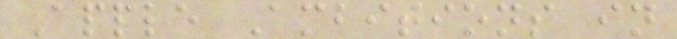Apple Ambitions in
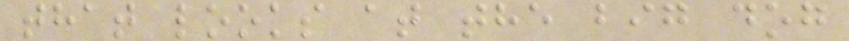that looks at the big dog
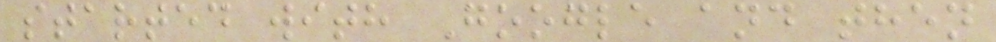started with Google and then
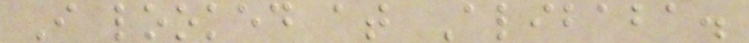I looked at Alibaba.
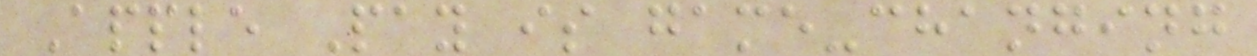Apple Pay is game-changing
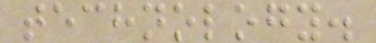technology.
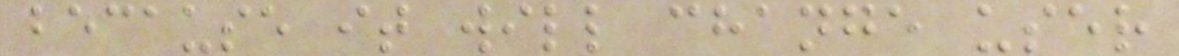because it will change user
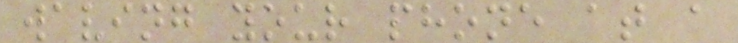waving your phone at a
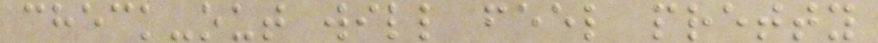check-out will feel pretty
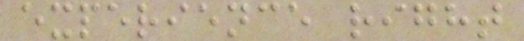experience right
